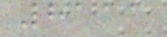8111
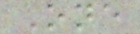One
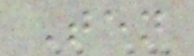Ten
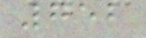752
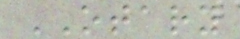OTARY
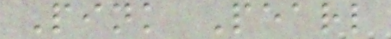Pink Pearl
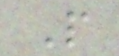P
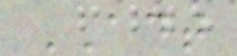ADT
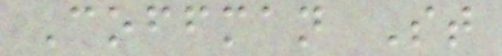Coffman St
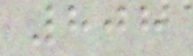808
